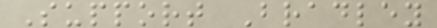Support Bradley
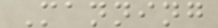Manning
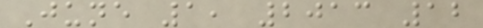June 1, 2013 12
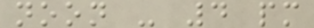noon - 4 pm
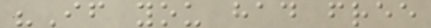"If you had free
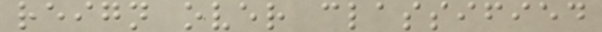reign over classified
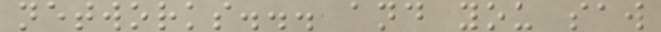networks... and you saw
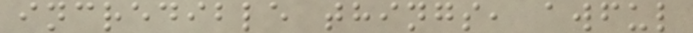incredible things, awful
